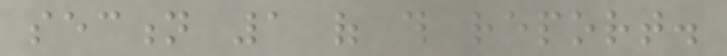section 1 of this report.
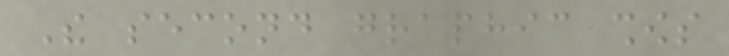The second graphic shows
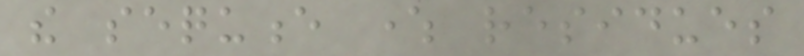the sequence where residues
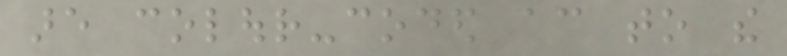are colour-coded according to the
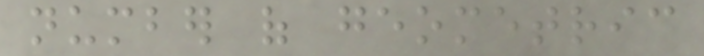number of geometric
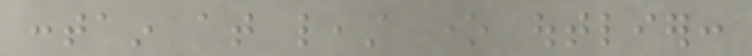contain at least one outlier:
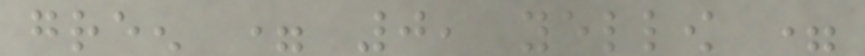green = 0, yellow =
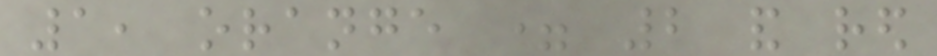1, orange = 2 and red
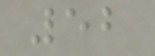52
